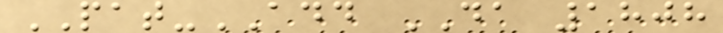PAT-ADD DA 1808
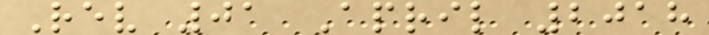Rev 01 April 2018
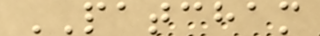PATCHAM
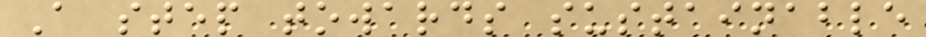A step towards sustainable
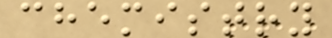chemistry
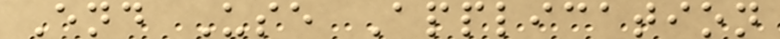End Use Application
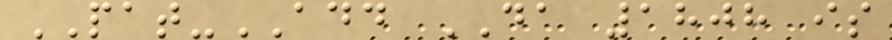PAT-ADD DA 1808 is
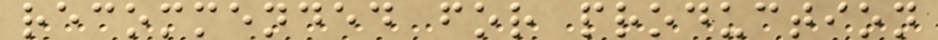recommended for production
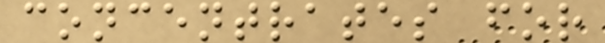concentrates for
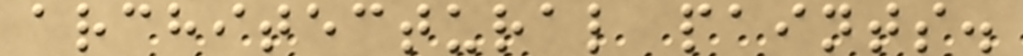architectural paints.
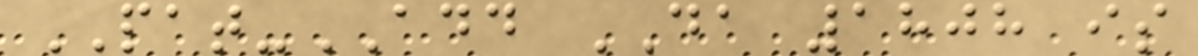PAT-ADD DA 1808 is
